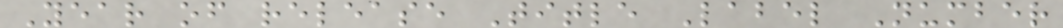Year of release Title Label Number
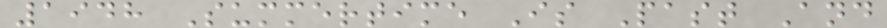1948 Summertime Is Past And
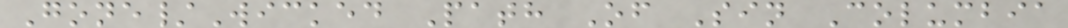Gone/Wicked Path Of Sin Columbia
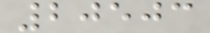20503
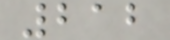212
